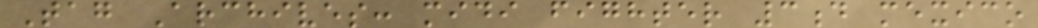Tag Archives: midi fighter 3d mexico
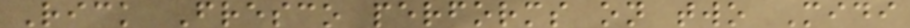Rick Fresco performs on two Midi
